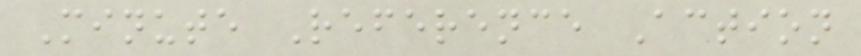Minute Reference Action
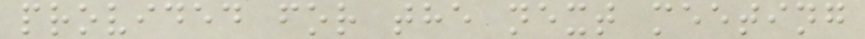provided for the next meeting
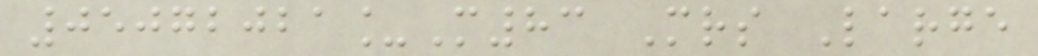05072021_M83 Mrs Large
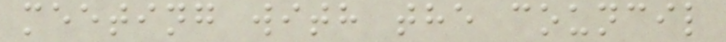meeting with the council
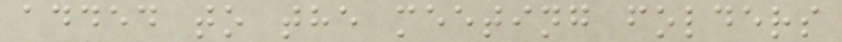added to the meeting folders
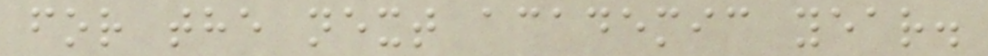for the next academic year.
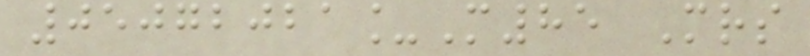05072021_M85 Mrs
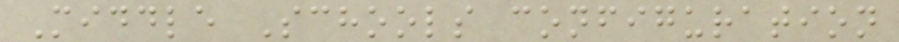Middle Schools configuration
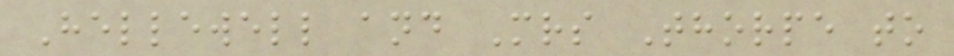Hellewell and Mrs Thorpe to
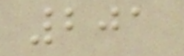201
